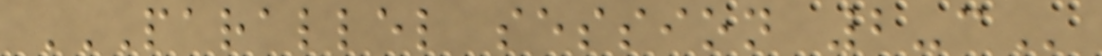PARALLEL SESSION 2-C
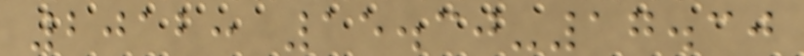2012: 15.30-17.30
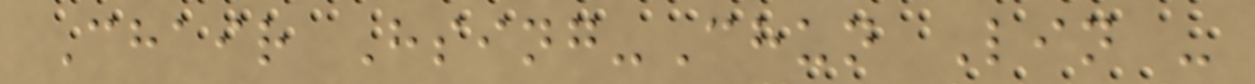Chair Hsing-Chun Lin -
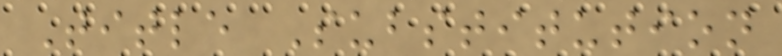Title Substitution
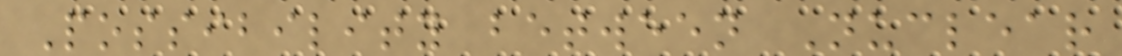Possibility between Nuclear
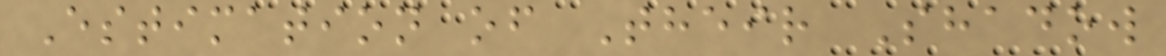Estimation of Their Shadow
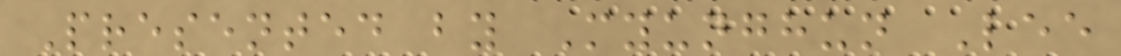Presented by Myunghun Lee
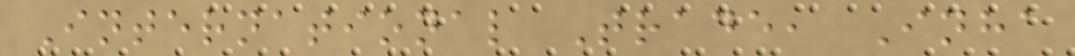International Trade, Inha
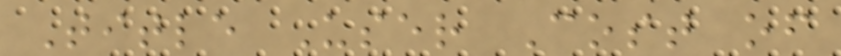Title User Cost of
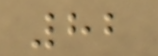82
